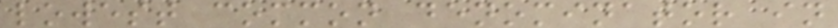lowest common denominator in
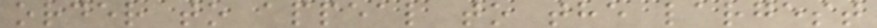order to appeal to the largest
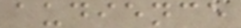audience
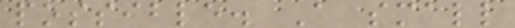possible. A small
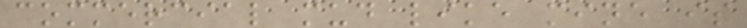commercial mud like mine is
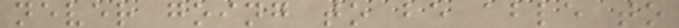never going to be able to
